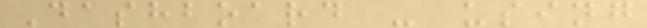Dashboard - using
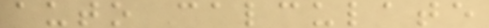auto calculate
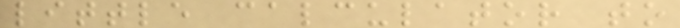little calculator to
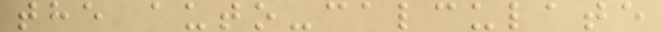the auto-calculate
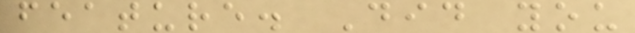feature. Did you
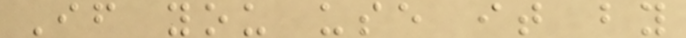If you use it by
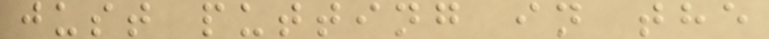just putting in the
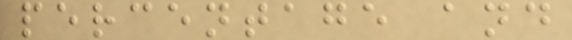percentage and
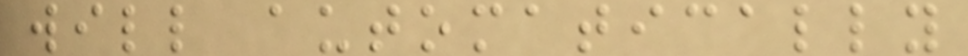will automatically
